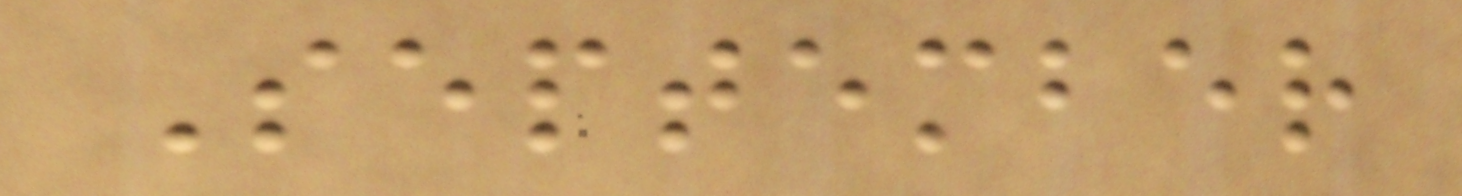September
